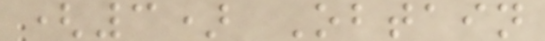(3) Obtain
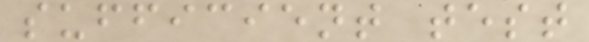sufficient test
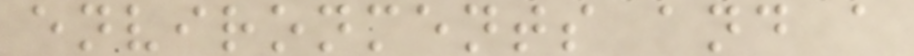environments and a
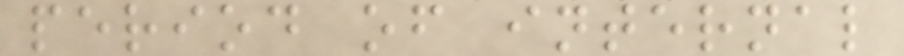period of internal
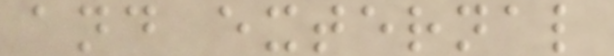and external
